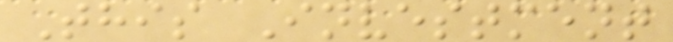This Investment
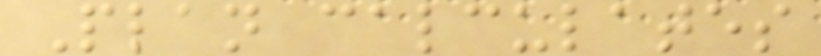Plan calculates
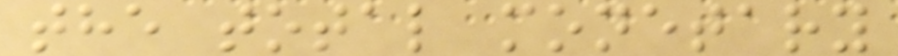the total monetary
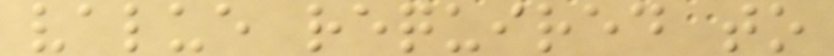value required to
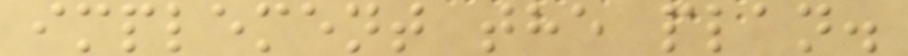implement the plan.
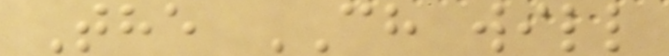The CH will
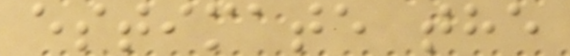estimate the
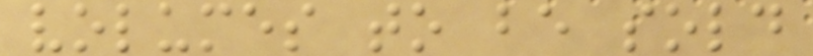volumes to be sold
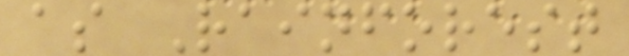as Rainforest
